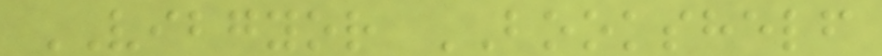VIBGYOR BOOKSHELF
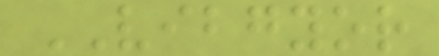VIBGYOR
